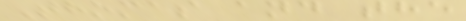Thomas and the
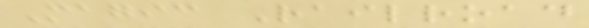Magic Railroad
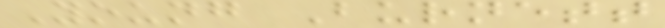Young Burnett
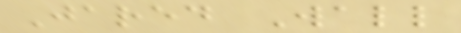Jared Wall
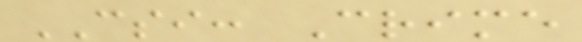CSI: Crime
